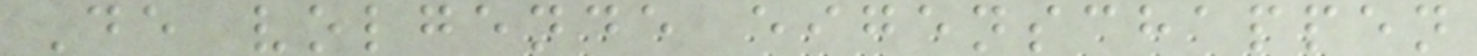De volgende eigenschappen
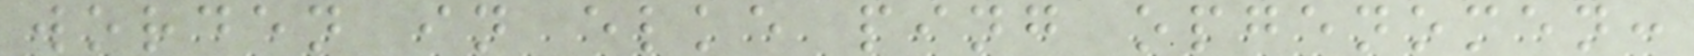worden in elke ping opgenomen:
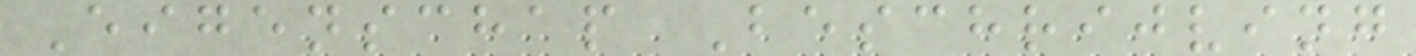Eigenschap Beschrijving
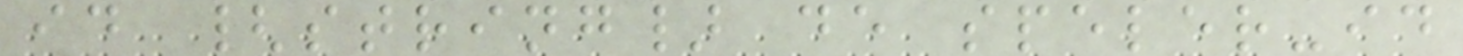id {string} de speler-id
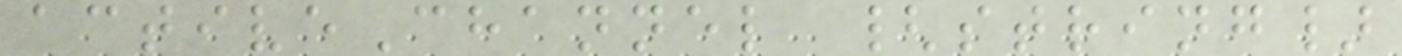activeChannel {string}
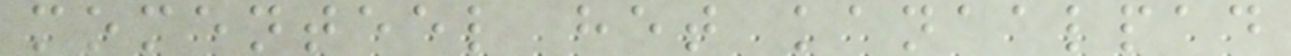momenteel het kanaalpad
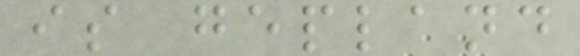is gepland
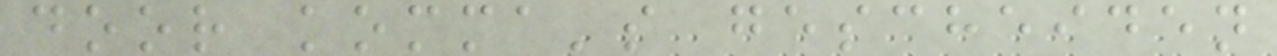door komma's gescheiden
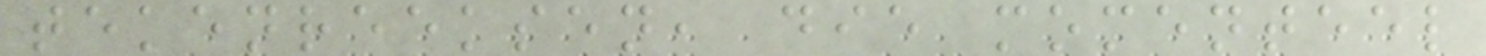tekenreeksen, die momenteel
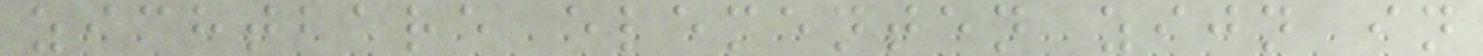zichtbare elementen zijn in
